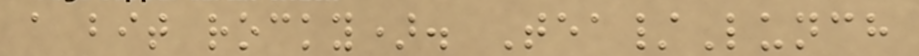a bit rocky). Tea/Lunch
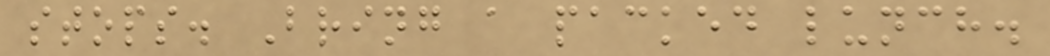stops. Bring a packed lunch.
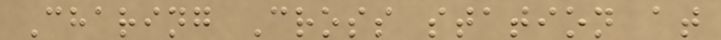Charing Cross station at
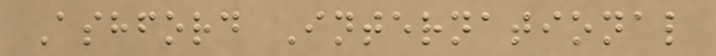Ashford International
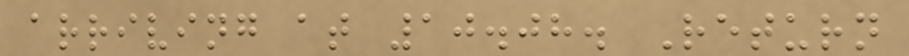arriving at 10.08. Return
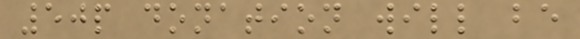50p donation will be
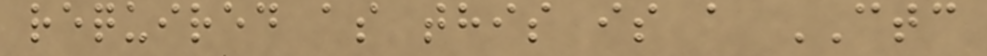required as this is a CTC
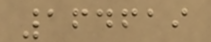164619
